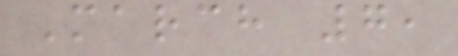March 7,
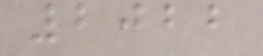2022
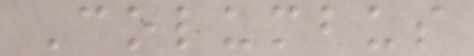Columbus
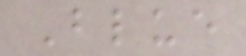Blue
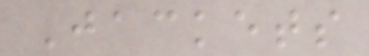Jackets
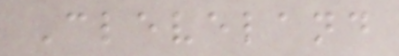Cleveland
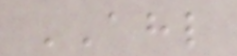AHL
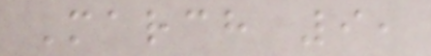March 9,
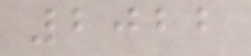2022
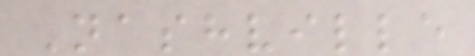Nashville
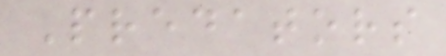Predators
